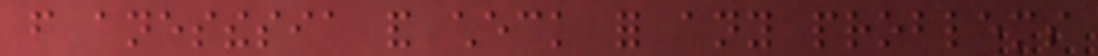from anesthesia and check for any problems
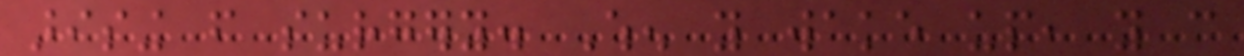arising from surgery. When you wake up, you can
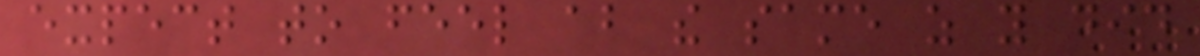expect to feel about the same as you did
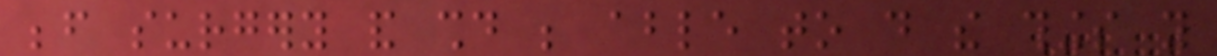before surgery and should be able to do the things you
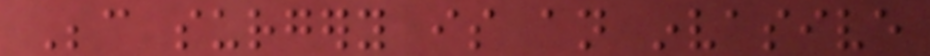Because surgery is an invasive
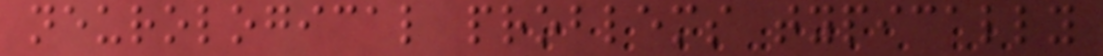neurological problems typically
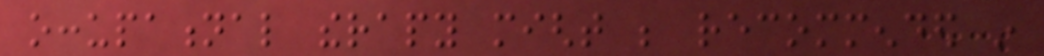occupational therapy might be recommended in
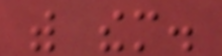with them.
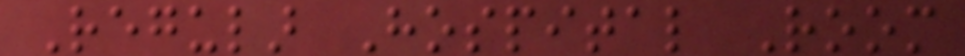Regular Hospital Room
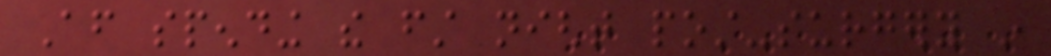After spending the first night post-surgery in
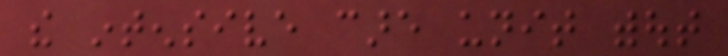the intensive care unit without
